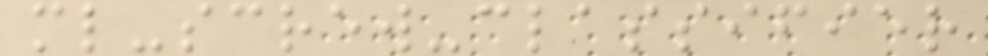ml-screw-classifier
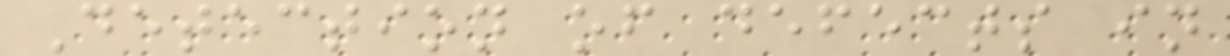Detection of defects in
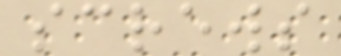screws
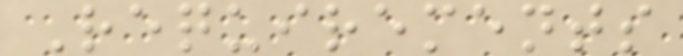Requirements
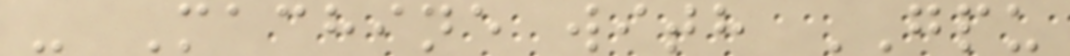- Machine with GPU
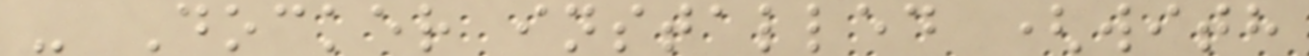- Docker installed (with
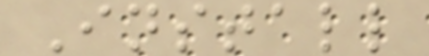Install
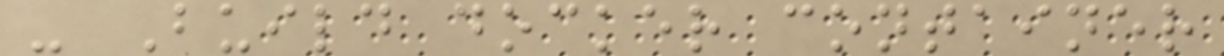- Build docker container
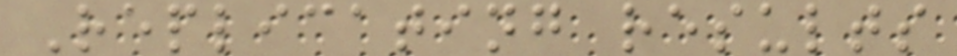Replicating results
